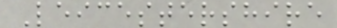Leicestershire
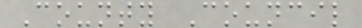County Council
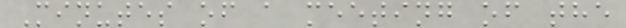Minutes of a meeting of the
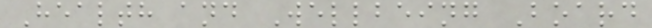Health and Wellbeing Board
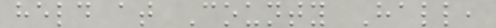held at County Hall,
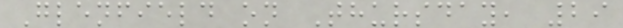Glenfield on Thursday, 29
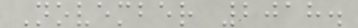November 2018.
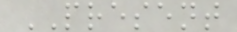PRESENT
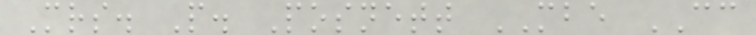Mrs. P. Posnett MBE CC
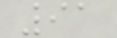91
